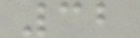32
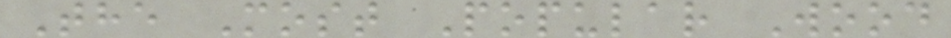The Most Popular Wood
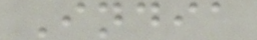India
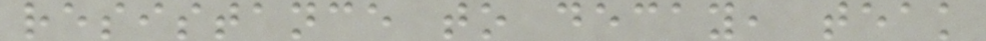resistance to decay, teak
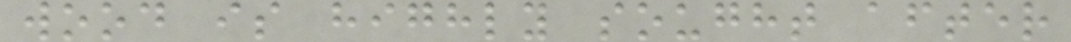wood is highly sought after
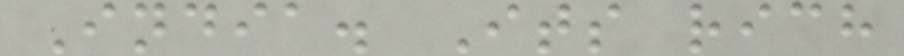India. Its rich
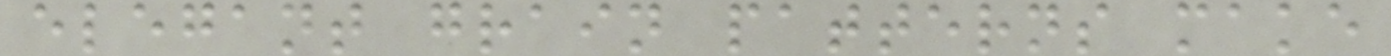elegant grain patterns make
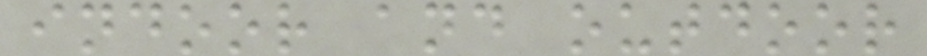indoor and outdoor
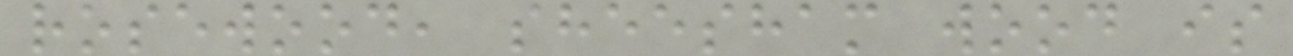rosewood, sheesham wood is
